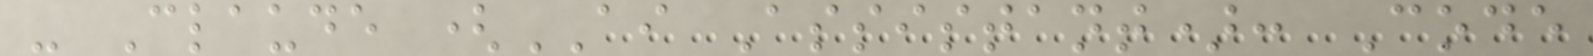- Claude (AI Assistant): Code
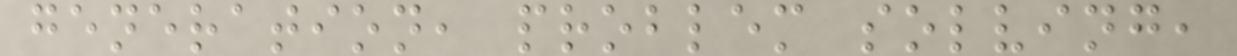generation, problem solving,
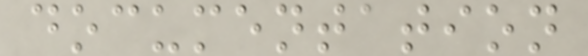documentation
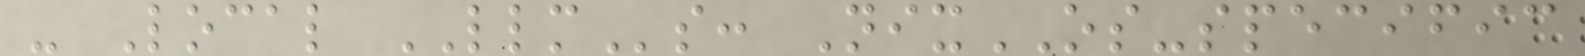- Local LLMs: NixOS-specific
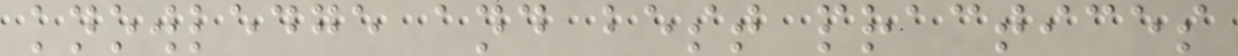knowledge and best practices
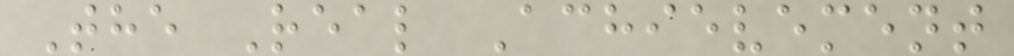The Real Achievement
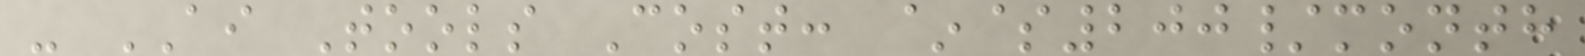- AI Tools Cost: ~$200/month
